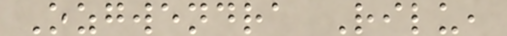Ozgwendra Rilu,
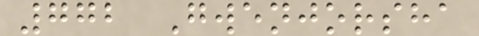772 Gwenjorsha
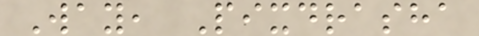Way, Pixdrasha
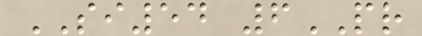SI54 6PR
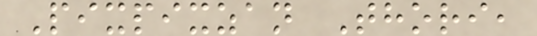Pixpixzan Thori,
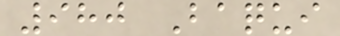980 Baqui
